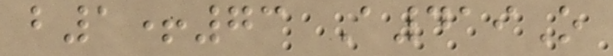b1+73 A419O
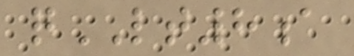qLT8a
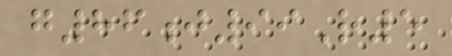g86j99R5
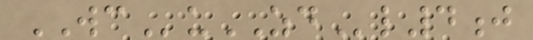WCuZDl4j
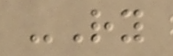-Ry
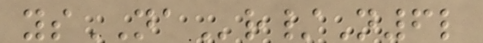ysNAr/N6l
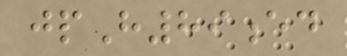jpH89ed
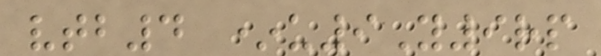vtb4 *u9Y9rp
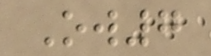Ow7
